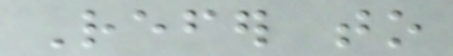Refer to
